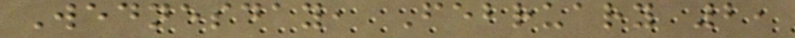Wednesday, February 2,
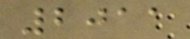2011
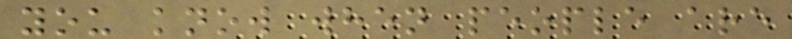you know when people are
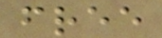free
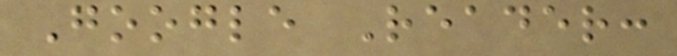Google Reader:
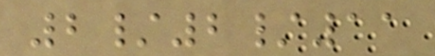2/2/11
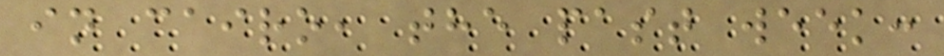in cairo, the past week:
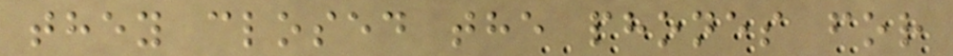they closed the phones for
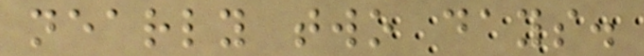nearly two days.
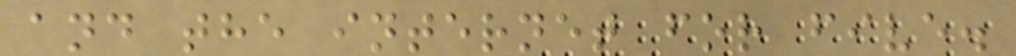and the internet for five.
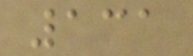131
